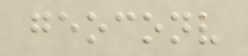geoconv
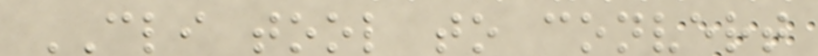CLI tool to convert
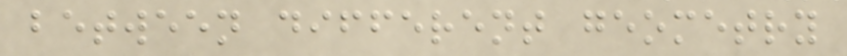between different geometry
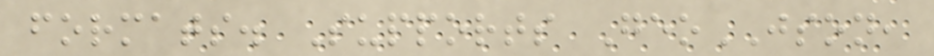formats. Supports GeoJSON,
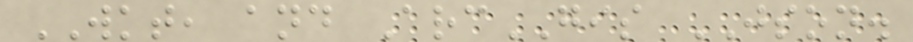WKT, and ArcGIS JSON.
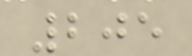205
